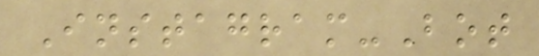Instagram-Bot
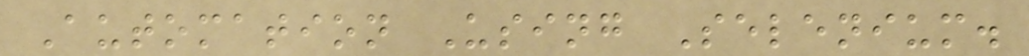Automation Using Selenium.
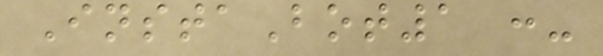InstaBot1 :-
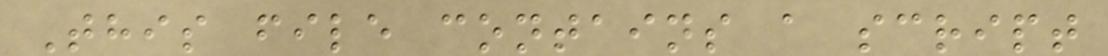This file contains a script
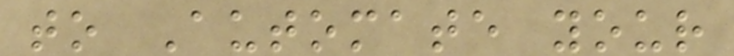to Automate your
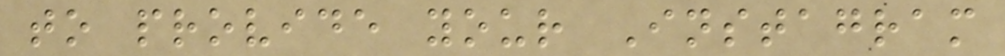to provide your Instagram
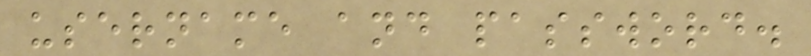username and password.
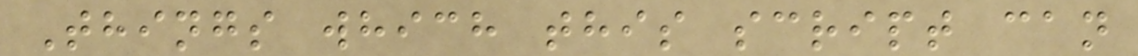Things which this script can
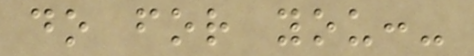do for you:-
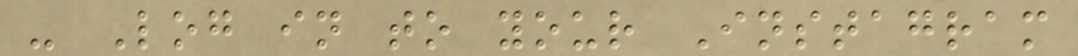- Log in to your Instagram
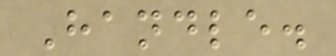Handle.
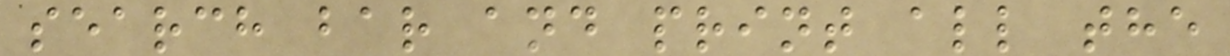search bar and print all the
